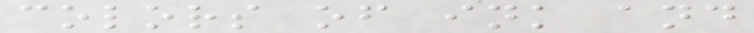colors of ink and
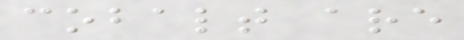cobalt are
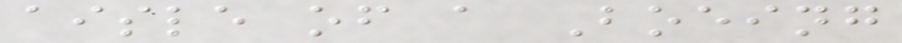aisle of a Boeing
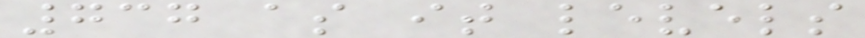737 as it levels
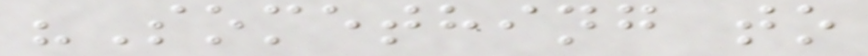"Something to
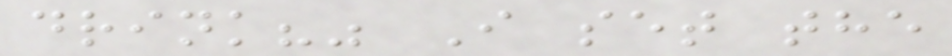drink?" I set the
